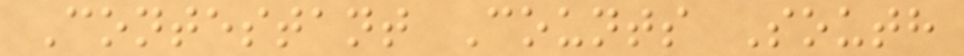Contestant Counts South
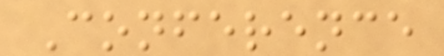Conference
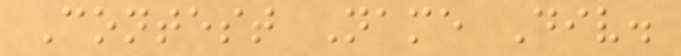Contest Name Div.
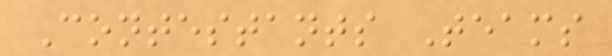Contestants Teams
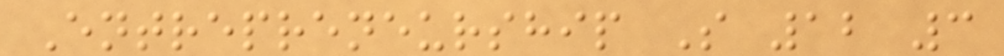Entrepreneurship S 12 3
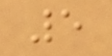5
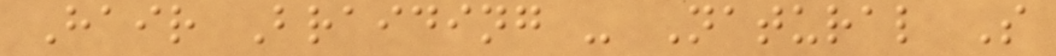Hair Braiding - Natural S
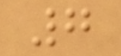7
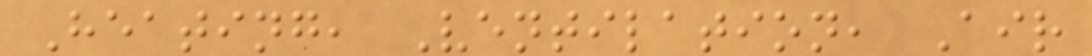Heating, Ventilation, Air
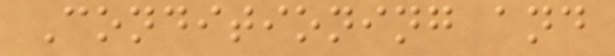Conditioning and
